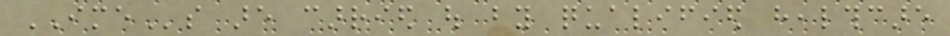IMEs are carried out by qualified healthcare
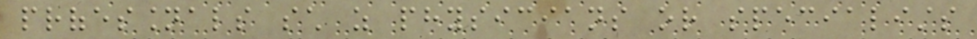professionals such as physicians or specialists
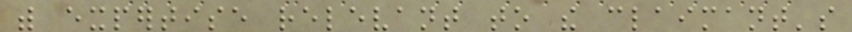with expertise relevant to the claimant's
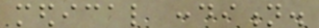medical condition.
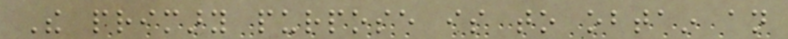The primary purpose is to obtain an
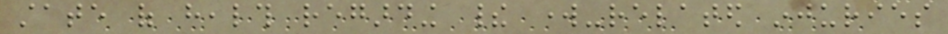state of health regarding their work-related injuries
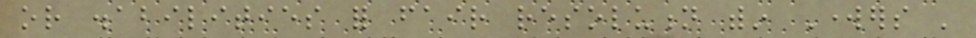or disabilities for fair resolution within Workers '
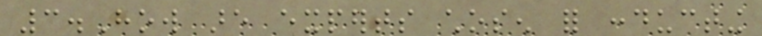3.How are experts chosen for conducting
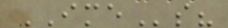IMEs?
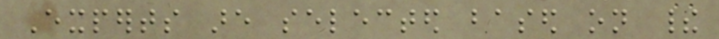Experts are selected based on their
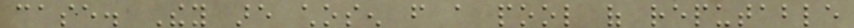case. They are chosen from a pool of reputable
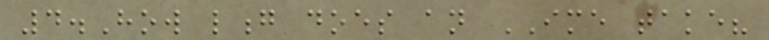4.How long does an IME take?
